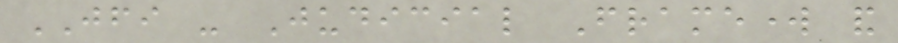JFI - Judicial Framework and
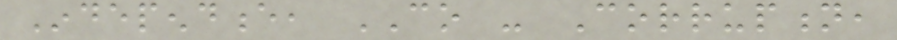Independence, CO - Corruption,
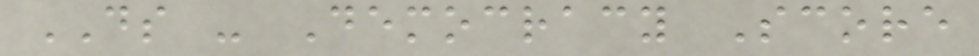DS - Democracy Score
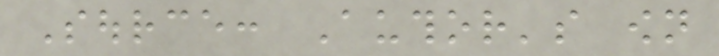Source: Author's own
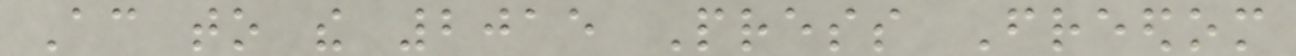According to the 2015 Press Freedom
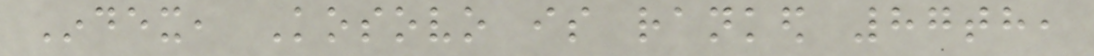Index, Kosovo is ranked 87th,
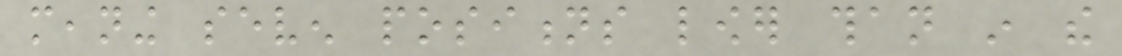meaning seven positions lower than in the
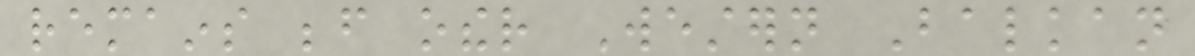remains before other Western Balkan
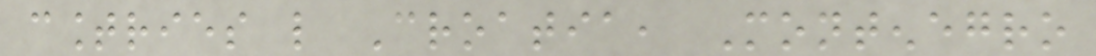countries like Croatia, Montenegro
